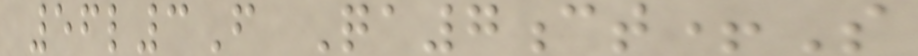56l3F Qa7ct+S
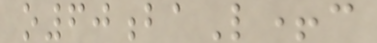o60baL+c
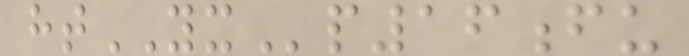htYXp16fu
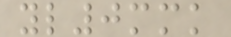yl0mmk
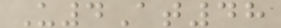U4At48
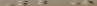20
